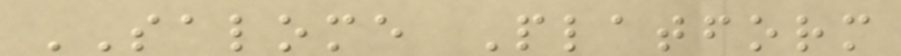SALOME Platform
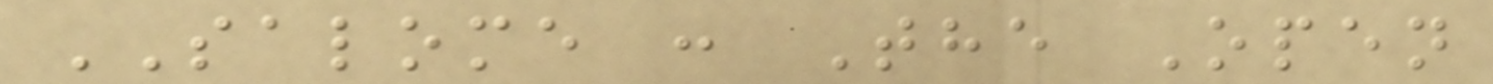SALOME : The Open
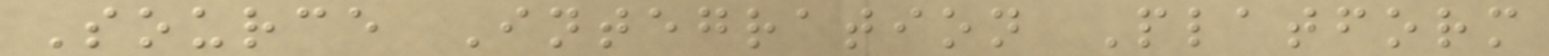Source Integration Platform
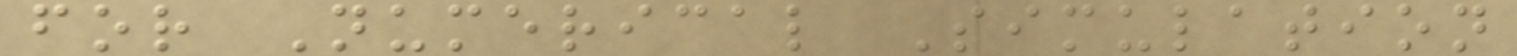for Numerical Simulation
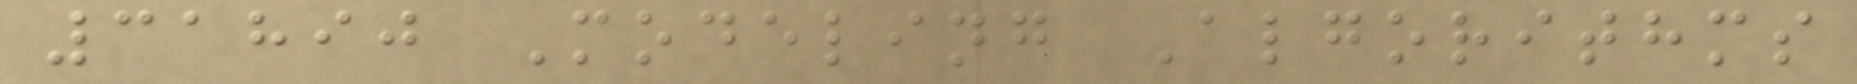31890 Modeling Algorithms
